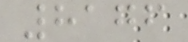8176
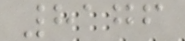8176
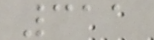311
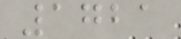1721
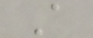A
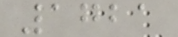1721
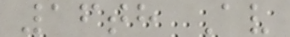16th Av
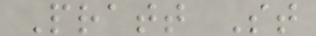Pratt St
